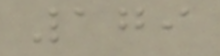179
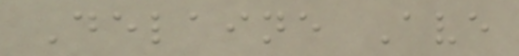Delaine Ave
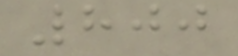800
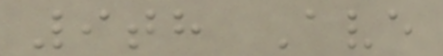9th Ave
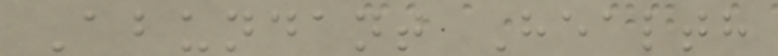Abundant Health
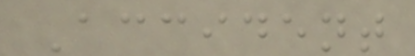Accident
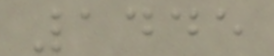1445
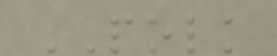POLK
